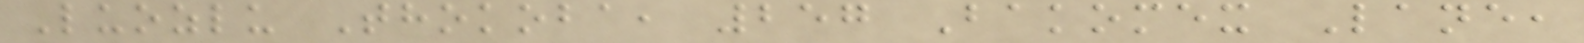Luozlu Thokoba, 257 Bakomex Lane,
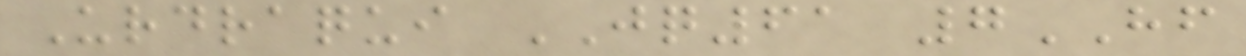Urdraqui JQ61 7HF
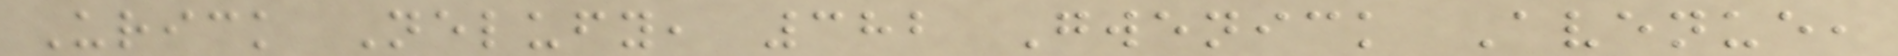Urick Nelufy, 382 Gwenick Avenue,
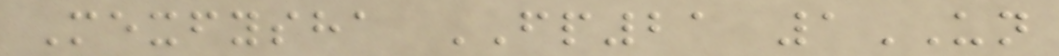Mexfysha FP21 1UN
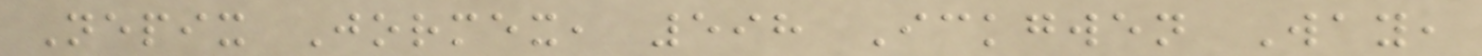Nepix Jormex, 598 Ickgwen Way,
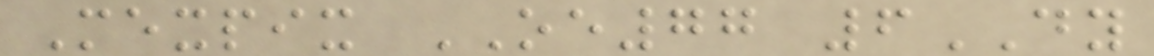Mexpix OE77 6DY
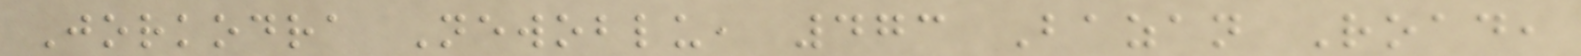Jorkodra Newoblu, 473 Bazan Road,
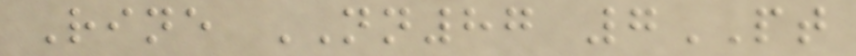Rine NN87 7PT
